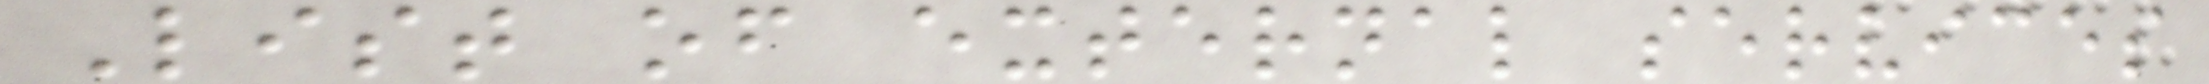List of external services
